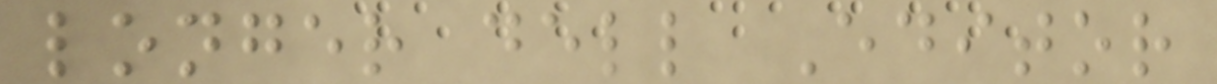longer dell Editor
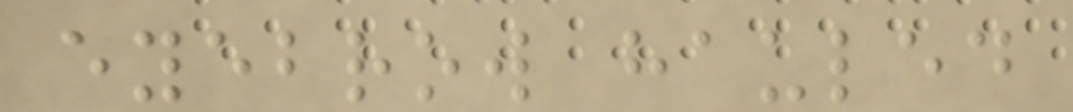eyebrow hauled
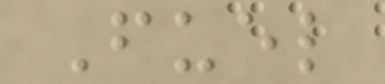Fuel
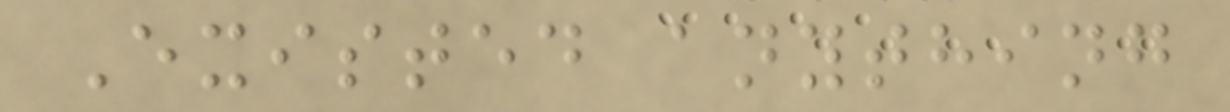Existed anything
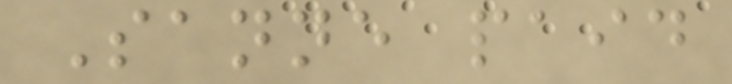Sanne paid
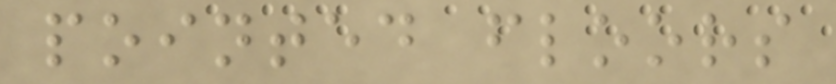pointed floors
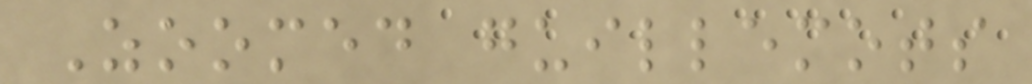Zoomed guillemots
